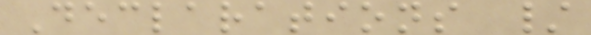Declarations /
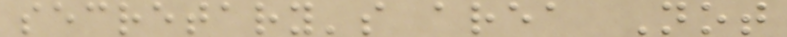secretary's area Not
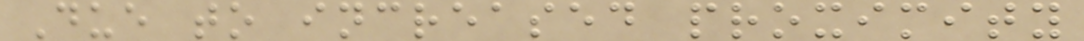Due to increased proximity
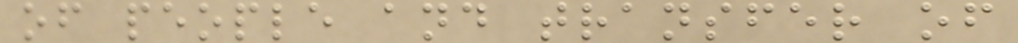of people and transfer of
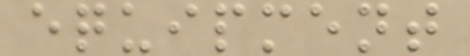equipment
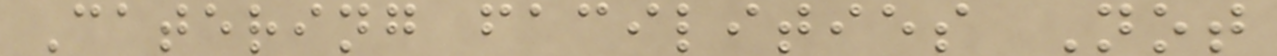Catering facilities Not
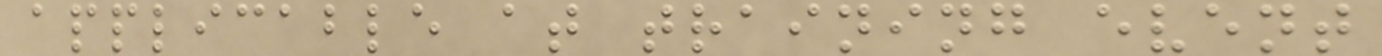applicable at training event
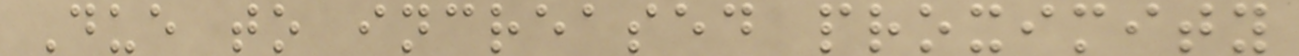Due to increased proximity
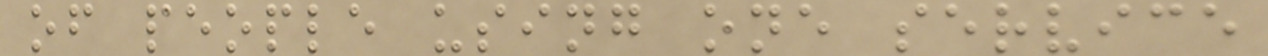of people using one service
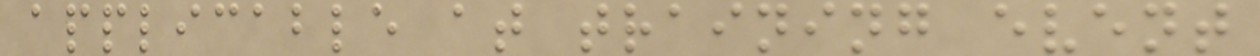applicable at training event
